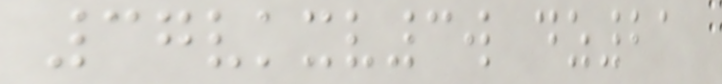37vkxv3w dz21
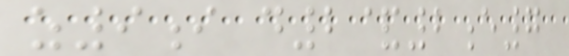z9i d2&2e7
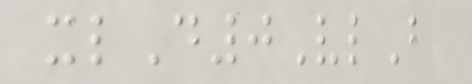xlD0VlB
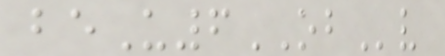beU6OBv
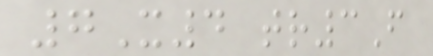7X4 tr3F
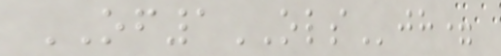OF1OLSjh=
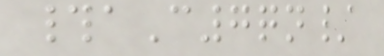#aC7qn/
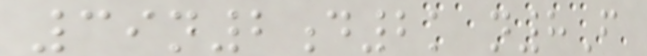39n2d2k n8F
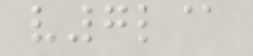v7l@
